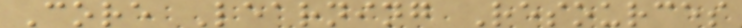Core Learning Resources
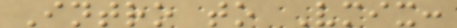Intro to Vmix:
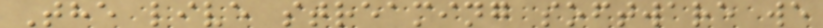The live streaming software we
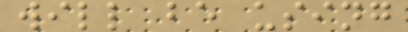will be using
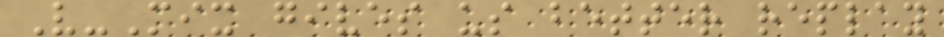V-Mix gives us better replay
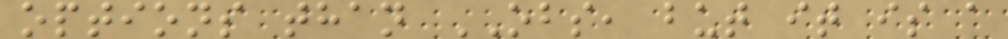options than OBS, but it is a
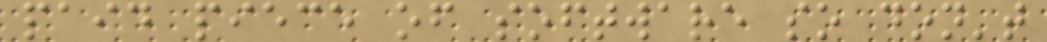paid piece of software so don't
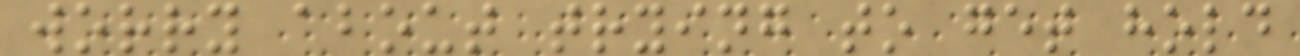worry about trying to get hold
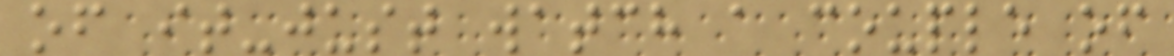of it-just watch a couple of
